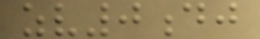zv0dj
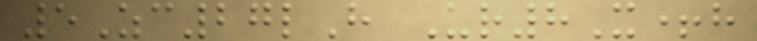5Zc27lH Ur8X+h
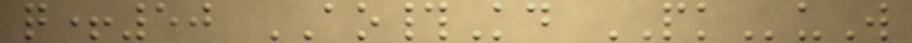q+50 AO#Kd PKuW
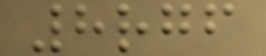8rgf
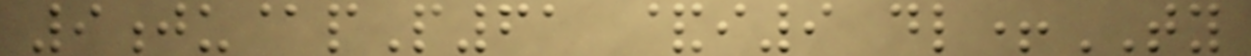9ju@pP61 &i9 dl+TY
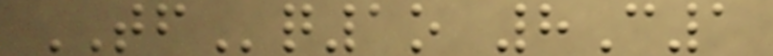TFq1o 8C1
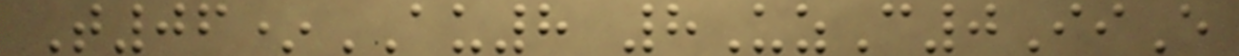T06*AU8 8UzC0IiE
